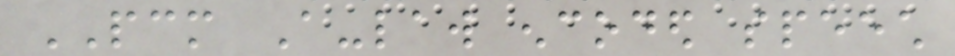PCM A-law encoded speech
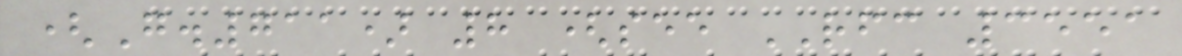(G.711) 8 (see RFC 3551
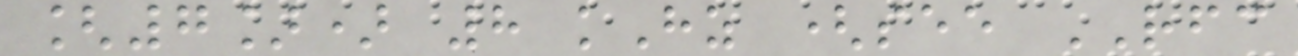[7]) 8 kHz (see RFC
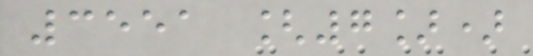3551 [7])
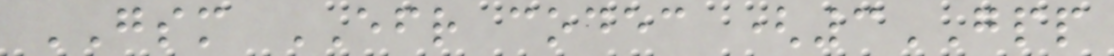GSM EFR codec (3GPP
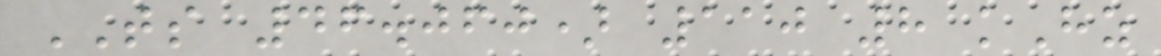TS 46.060) 110 8 kHz
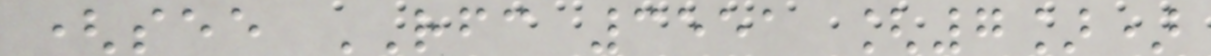(see RFC 3551 [7])
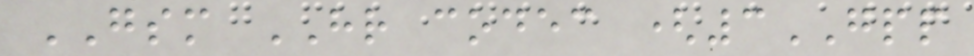GSM HR codec (3GPP
